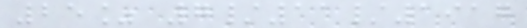25% 7/11/1917
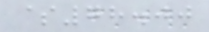$78.00
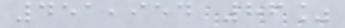451,954 86%
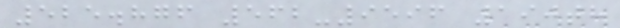525.876 562-9596 190th
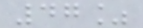47%
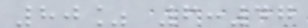80% 6:47
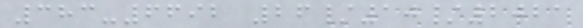383-6692 26/10/2021
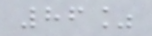86%
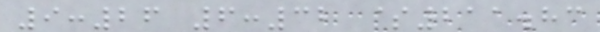9:26 6:32 $211.83
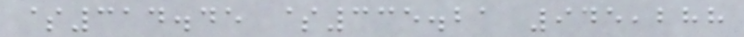$314.45 $335.21 945,288
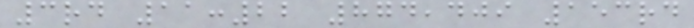3rd 11:22 874,409 153rd
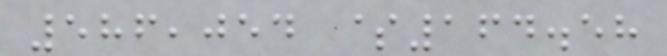586,054 $164.58
